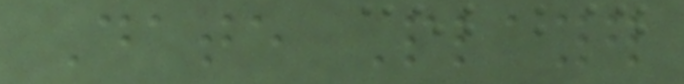Date Player
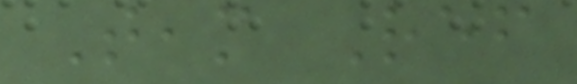Team Ref
